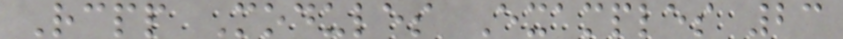Rcpp Modules Examples 23
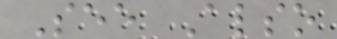See Also
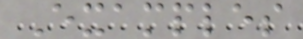Examples
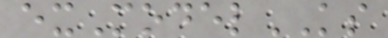exModelKS
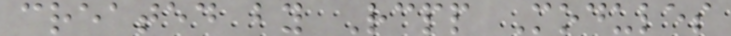created by Rcpp Modules
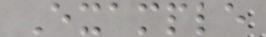Example
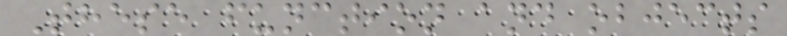These function and objects
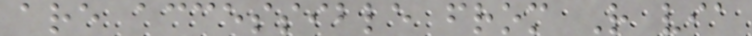are accessible from R via
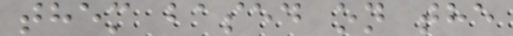them based on the
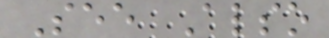See Also
